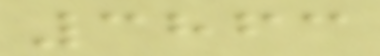3863
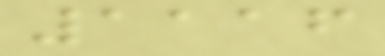1116
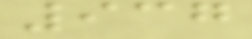937
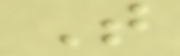T
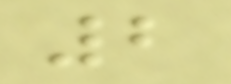2
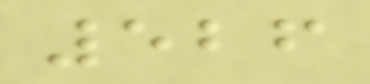526
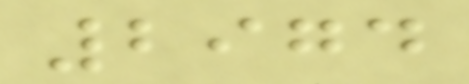2974
